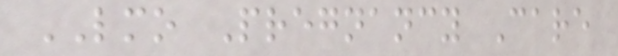LMO Pregnancy Care
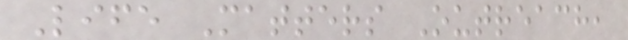Life Matters Outreach,
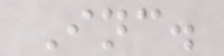Inc.
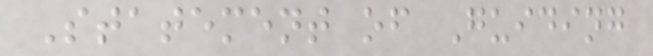Statement of Guiding
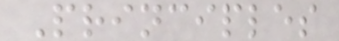Principles
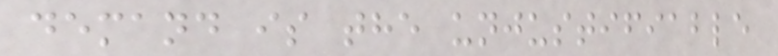demand is the unjustifiable
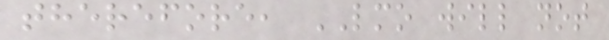therefore, LMO will not
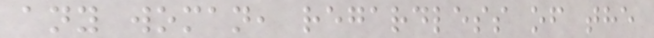any woman, regardless of the
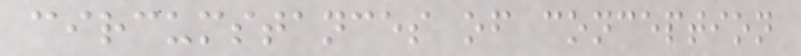circumstances of conception
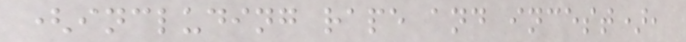(including rape and incest),
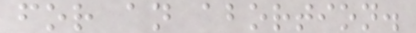for an abortion.
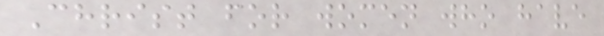Christ for women who have
